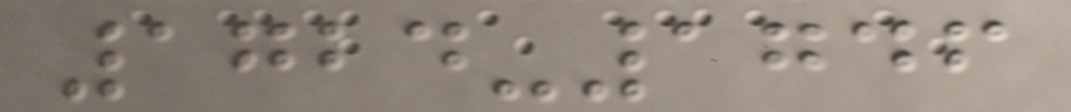1724-1746
